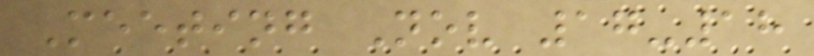Meeting Nov 17-18
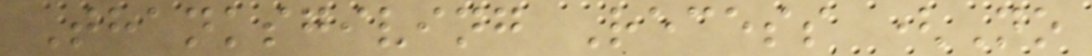Thanksgiving Recess (No
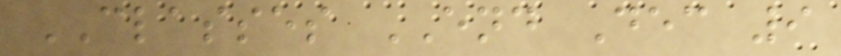CLASSES END Dec 9
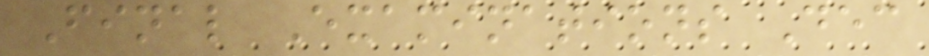Final Examinations Dec
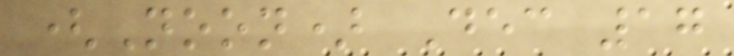(Noon) Dec 17
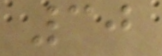30
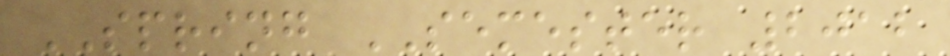SPRING SEMESTER 2012
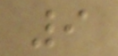9
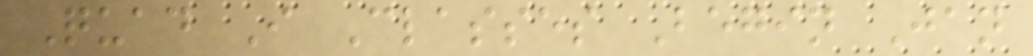Quad I Classes Begin Jan
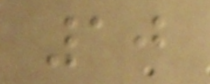10
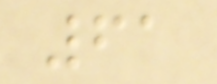61
